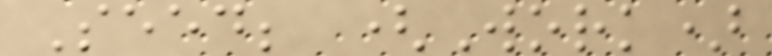Seed; (Work)
